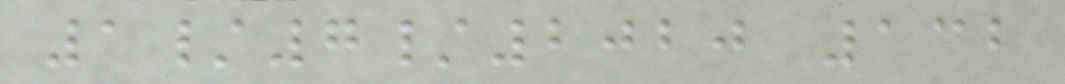1/7/2020 132
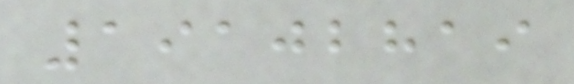19102819
